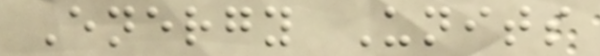Energy Units
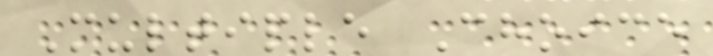Multiple Choice
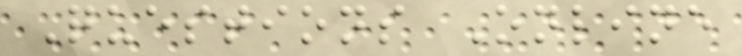Questions Online
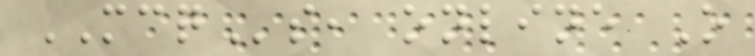MCQs, online O
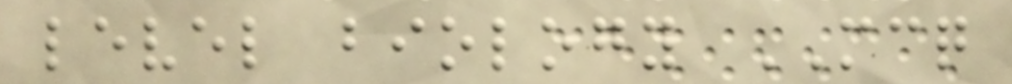level biology MCQ
